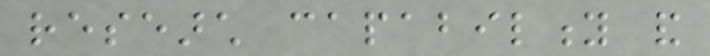research capability and
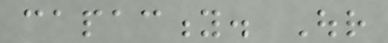capacity. Our
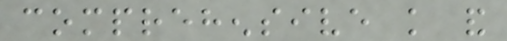comprehensive knowledge and
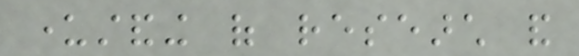understanding of research and
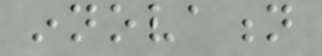innovation
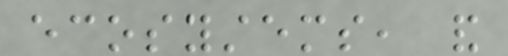ecosystems, and
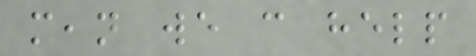mean we can help
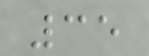35
